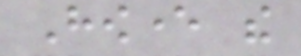However the
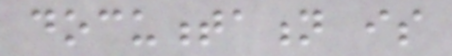documentation is
